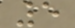5
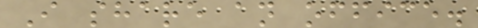I share an office.
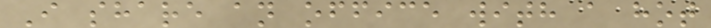I share an office with a hot
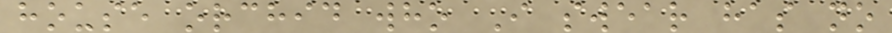house orchid who I swear has no
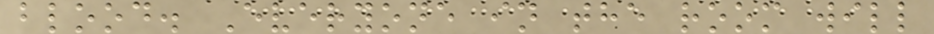blood. Everyone in the room will
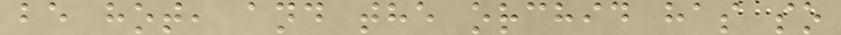be hot, and the orchid has so
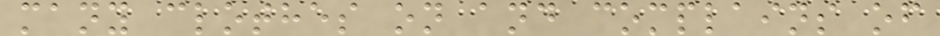many clothes on and complains of
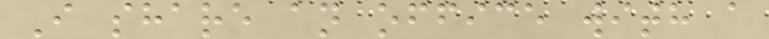I share an office with a
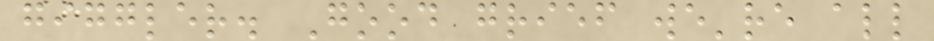giggler. Good grief we're all
